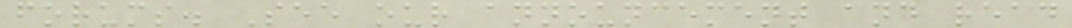forums. See our announcement and read
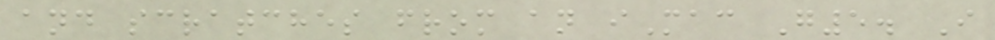and scratches from an iMac G5. I
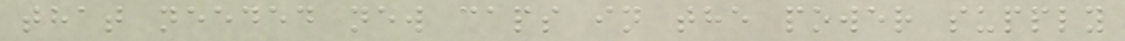that needed new caps in the power supply
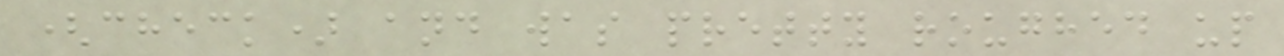(check) and was pretty roughed up
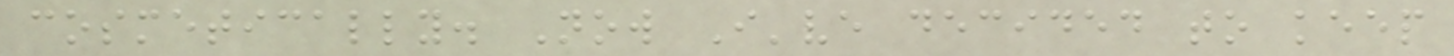cosmetically. Now I've decided to keep
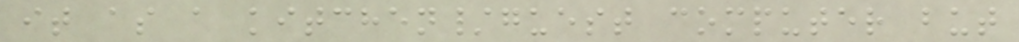it as a kitchen/guest computer but
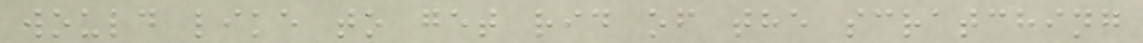would like to get rid of the scratching
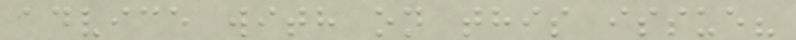advice with on this issue?
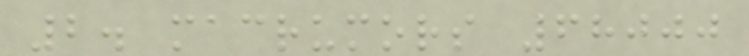2. macrumors 68000
